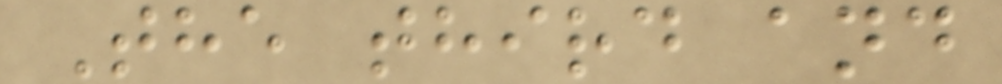The third and
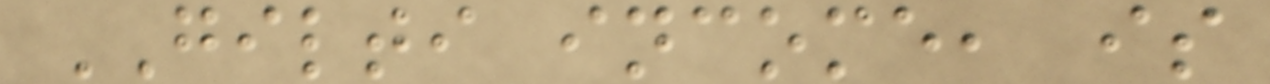GILTI income, is
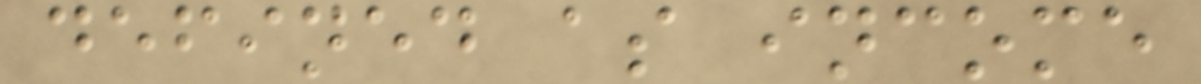defined as income
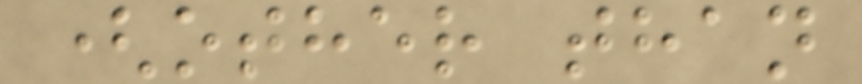(other than
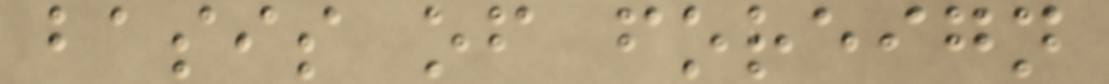basis of foreign
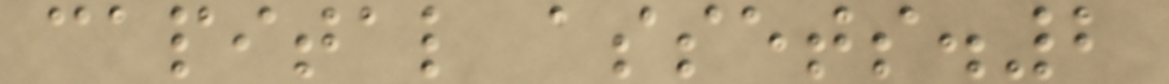capital assets.2
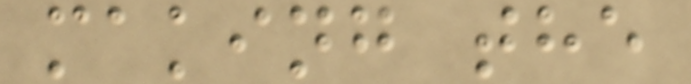making the
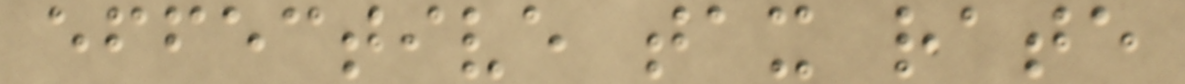effective tax rate
